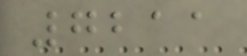7211
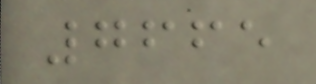7665
